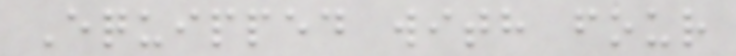Equipped with four
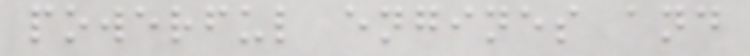powerful engines and
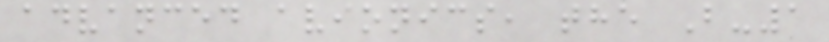advanced avionics, the B-1
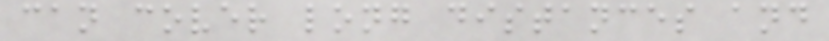can cover long distances and
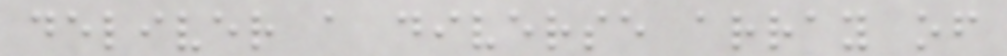deliver a diverse array of
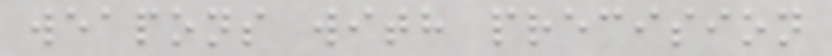weapons with precision
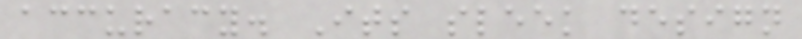accuracy. Its sleek design
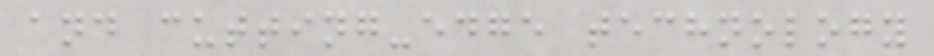and cutting-edge technology
